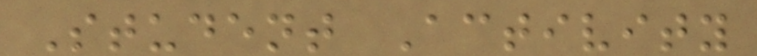Student Activity
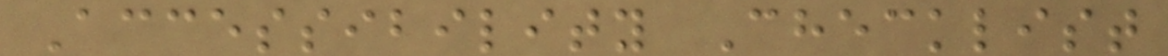Accessibility Checklist
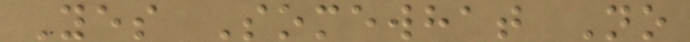Yes Somewhat No
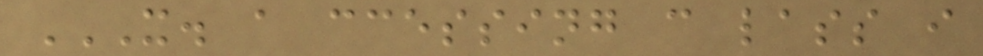X. A CCESSING C LASS I
